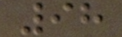98
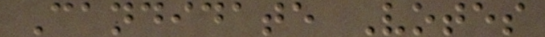Candidate Votes
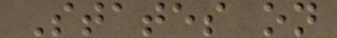States on
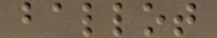ballot
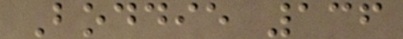Boddie 136
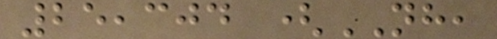25,304 (NH,
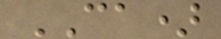CA)
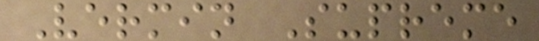Vermin Supreme
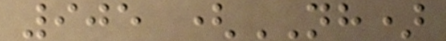905 (NH)
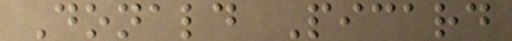Donald Picard
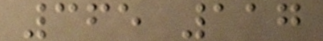365 117
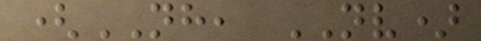(NH, NV)
